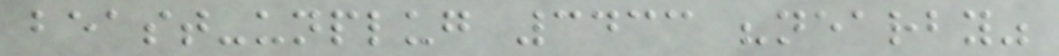beast-unplug 3433 "nearby"
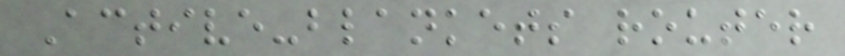Active-blankets router
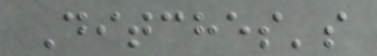Ditches's
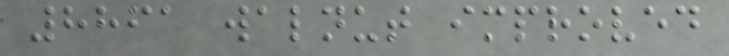8861 walnut improved
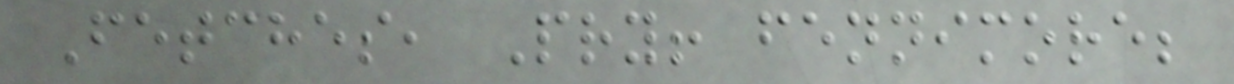Fetches, Pry! fennimore;
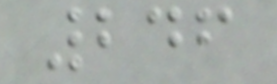246
